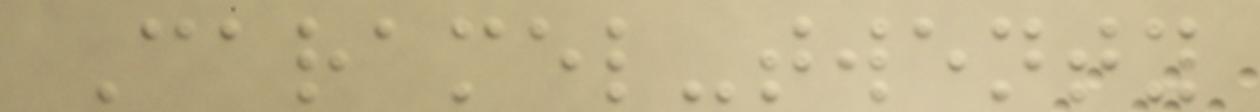Caramel-twenty
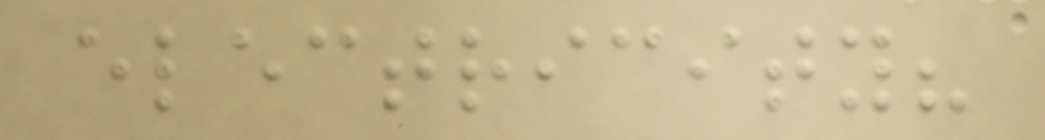electricity?
